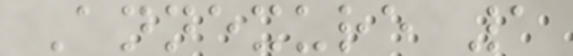Annexure 1
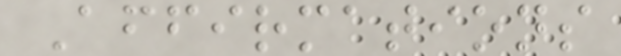Affirmations
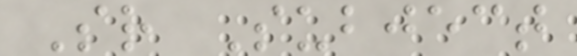Sr Subject
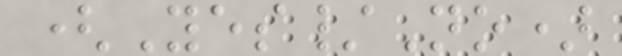(Yes/No)
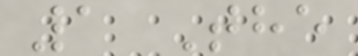1 The
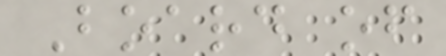Board of
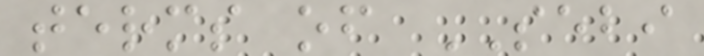terms of SEBI
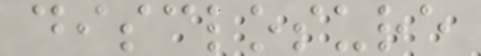disclosure
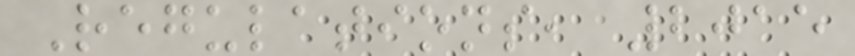Regulations, 2015
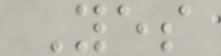Yes
